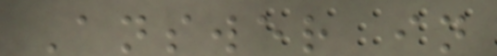Answer in
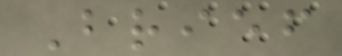Brief
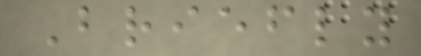Briefly
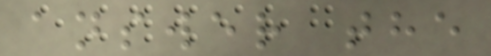answer the
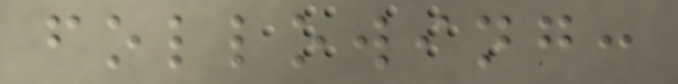following:
